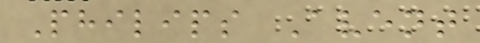Philips Avent
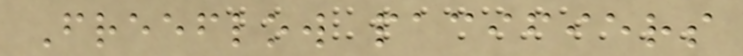Freeflow pacifiers
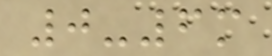0-6m
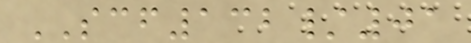SCF132/01
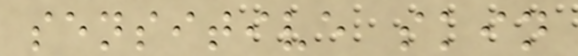sensitive skin
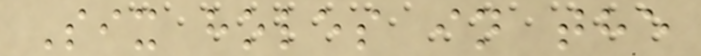Six holes in the
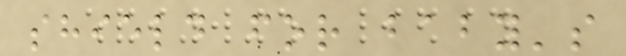shield for baby's
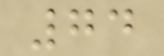74
